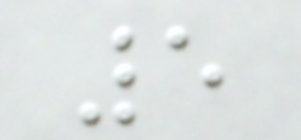5
